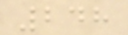248
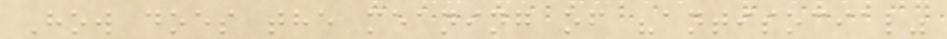How does the meaning of "antisocial"
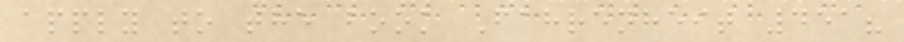apply to the book Fahrenheit 451?
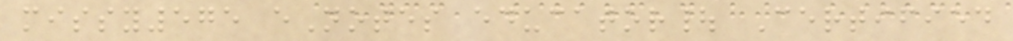missy575 eNotes educator| Certified
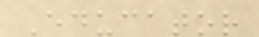Educator
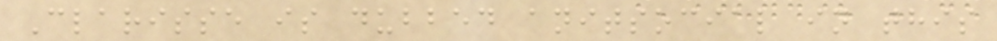Clarisse is dubbed anitsocial in this
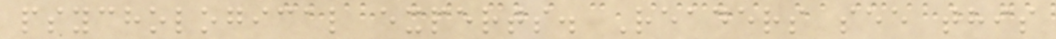psychological experts. Readers see this
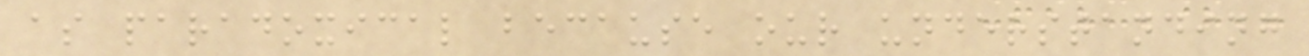as paradoxical because our understanding
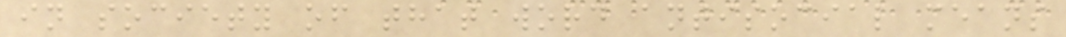in society of that word antisocial means
